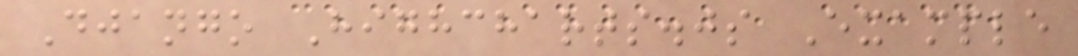Django Highcharts.js Example
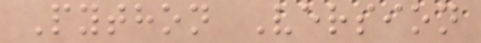Python Version
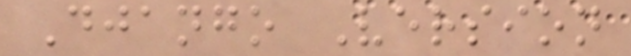Django Version
